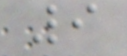9
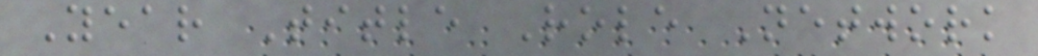Year Title Role Network
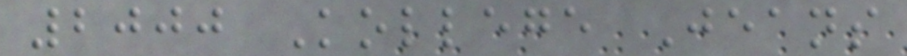2000 Kollege Jeans
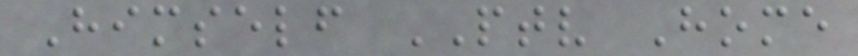Himself PTV Home
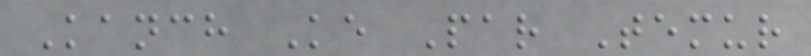Kanch Ke Par Temur
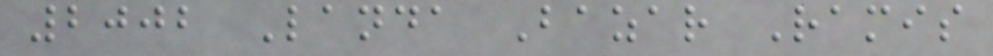2002 Landa Bazar Ramis
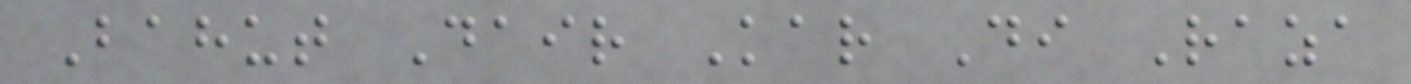Bahut Dair Kar Di Raza
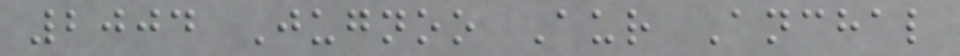2004 Jugnoo Aur Anchal
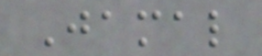Jamal
